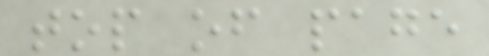top of page
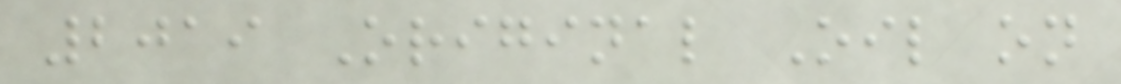2019 Original Oil on
